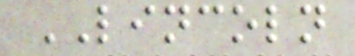LINCOLN
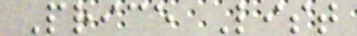Price List
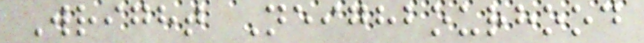Wright Neighbourhood
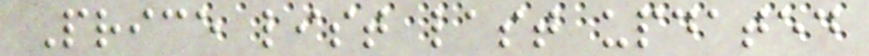Price list last updated
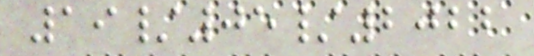19/05/2022
